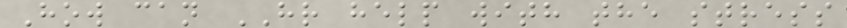How can HR help with the stress
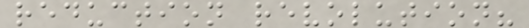reduction revolution?
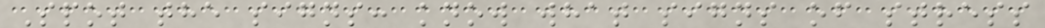Spot the signs: know what signs of stress
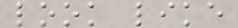look like
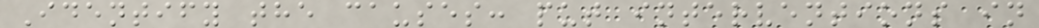Identify the causes: put interventions in
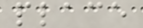place
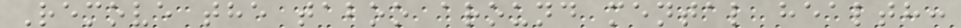Remove the taboo around mental health:
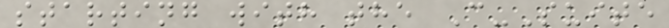starting with the C-Suite
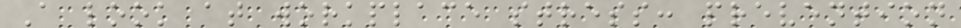A look at workplace stress: prevention
